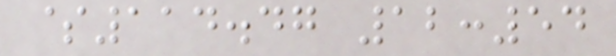$114.47 12:54
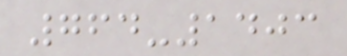764-1403
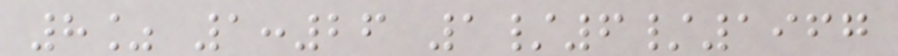8% 1:26 1/6/1967
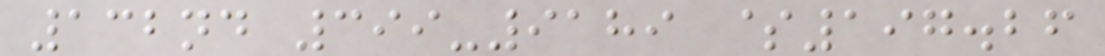132nd 399-9189 $197.26
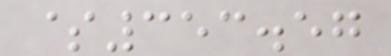$353.57
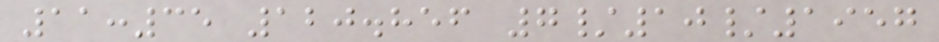11:35 120.856 7/10/1957
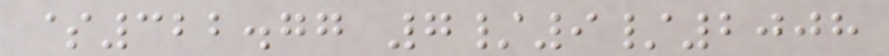$322.77 7/9/2008
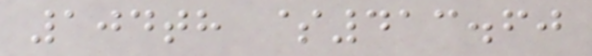104th $413.60
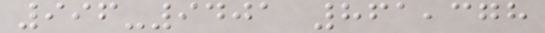996-9401 861,378
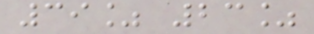39% 23%
